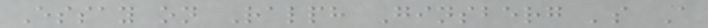Essay on Ralph Ginsberg 's A
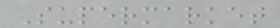Supermarket
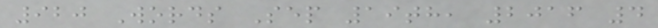920 Words Sep 19th, 2016 4
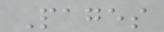Pages
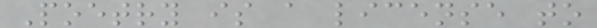Poetry is a license to
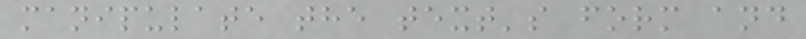manipulate the text's form and
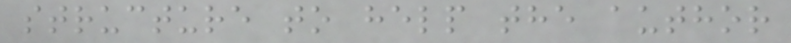structure to help the author
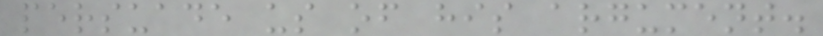persuade us of his argument.
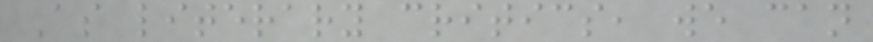As literary critics, we can
